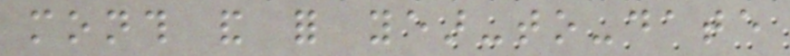month and for year-to-date
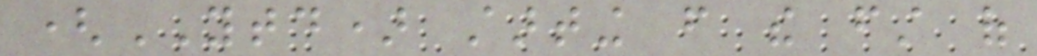(YTD) starting from the first of
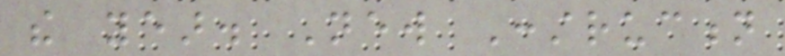the year. New Construction
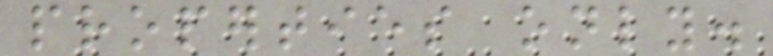properties only.
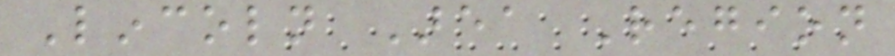Lincoln Area Region
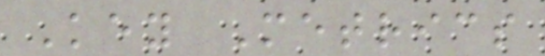Key Metrics
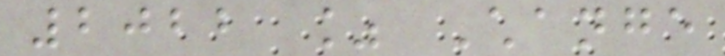2022 % Change
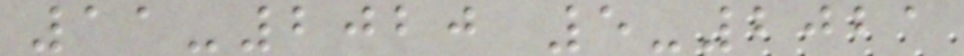11-2020 5-2021
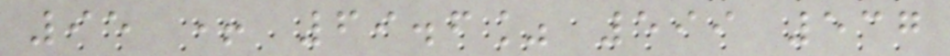95 + 69.6% 599 537
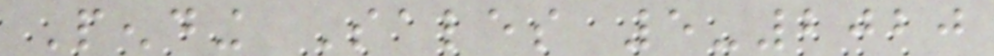Pending Sales 5-2020
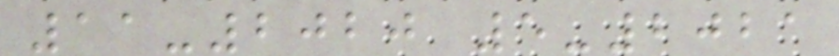11-2020 5-2021
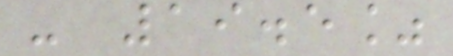- 19.5%
